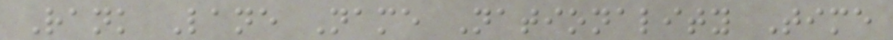Rank Lane Name Nationality Time
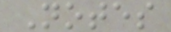Notes
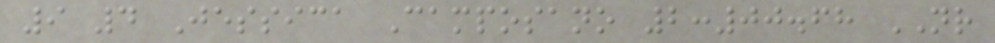9 4 Jessica Camposano 2:00.68 NR
